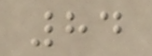84
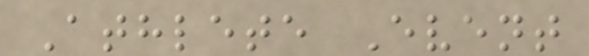Athlete Event
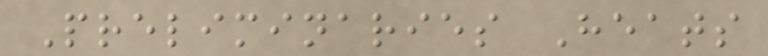Preliminaries Heats
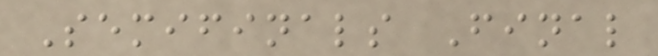Semifinals Final
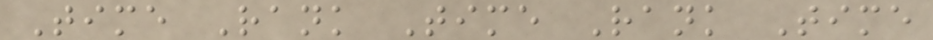Time Rank Time Rank Time
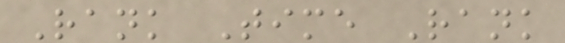Rank Time Rank
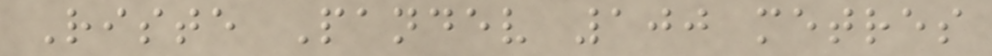Riste Pandev 100 metres
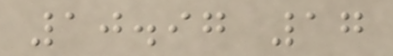10.97 17
